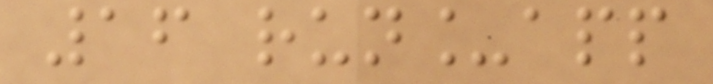16 run_app
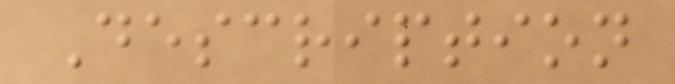Description
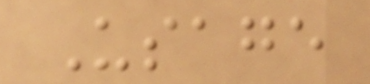Usage
